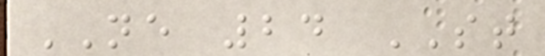NE 24 ST
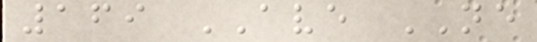169 AVE NE
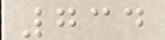734
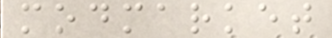modmarket
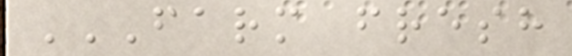FARM FRESH
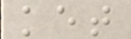ket
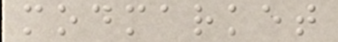modmarket
